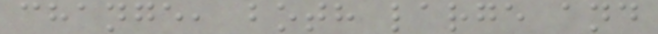change, both large and
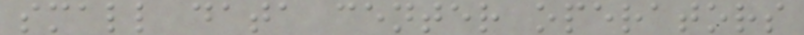small data center operators
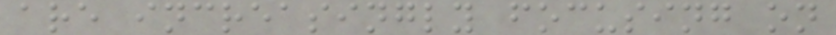are increasingly focusing on
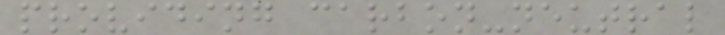providing carbon-neutral
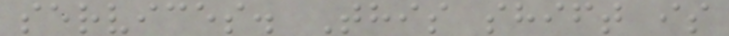services. This shift is
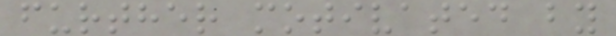further motivated by
